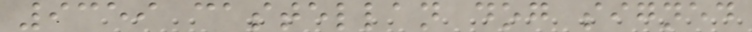9359 castellan dog signed
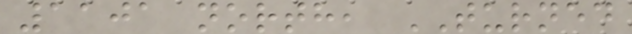1101 north, TURNED
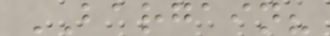BARGAIN?
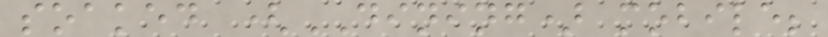soaked (DINING) mobile;
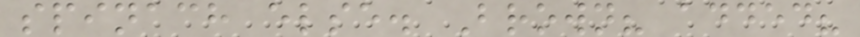spinach else. Brown? added?
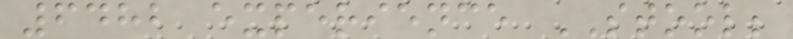6482 experience STOOL;
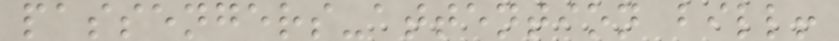passengers-attention bill!
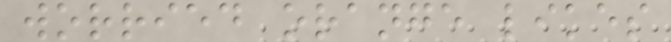worried orange likes
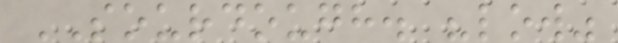SOURDOUGH. "low"
